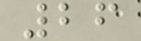26
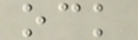ock
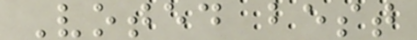Voted best
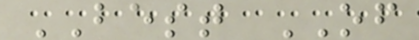BEST OF
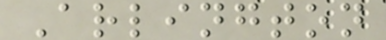Arlington
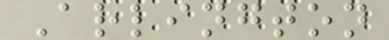Arlington
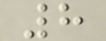8
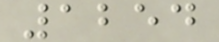1254
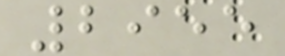2955
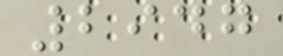2947
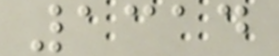1314
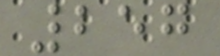257
